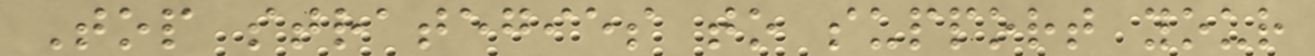Top strategies to support your
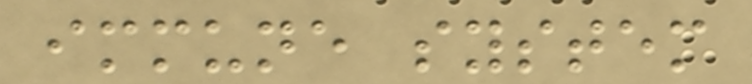immune system
